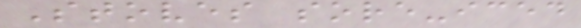Stoves sore-iced
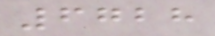6728
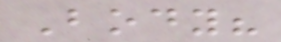Body?
